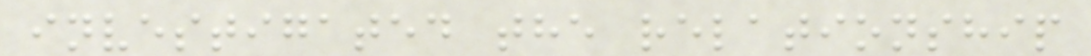investigated the relationship
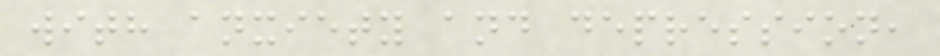with anxiety and depression,
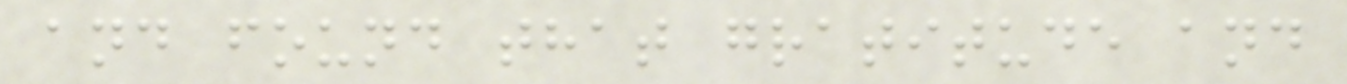and found that gratitude and
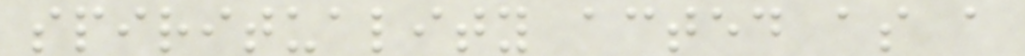spirituality acted as a
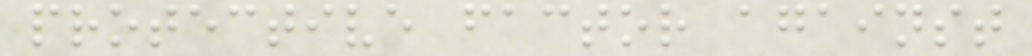protective factor against
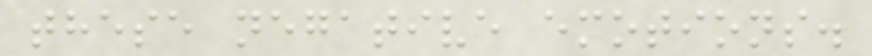these negative emotions.
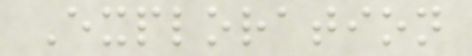Exploration
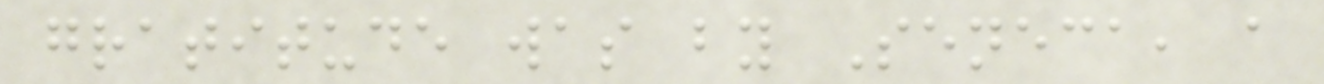gratitude was by Seneca, a
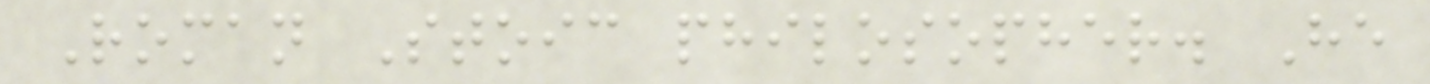Roman Stoic philosopher. He
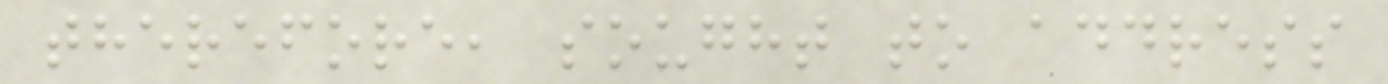therefore, sought to address
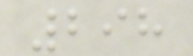298
